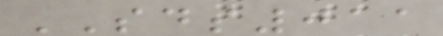SDS011
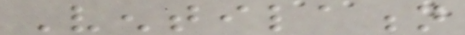Ventilation
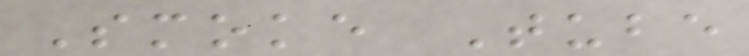Smoke Tube
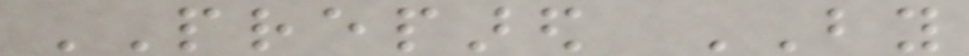PREPARED BY
